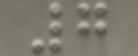7
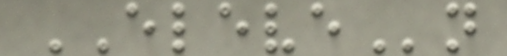ELEVEn
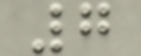7
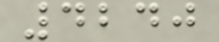4240
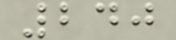240
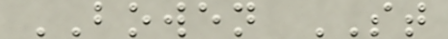BOWEN ST
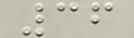36
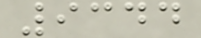9344
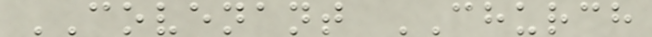COVENANT CHURCH
